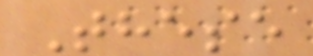These
